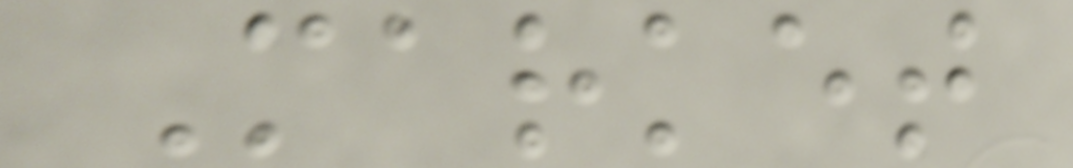Market
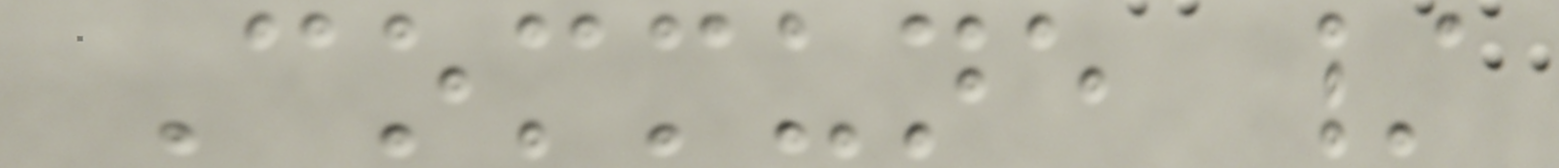Commune /
